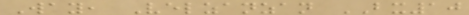Way, Velzanzan BX10
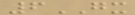6GX
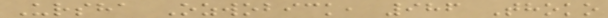Ursha Ozwobick, 986 Thoko
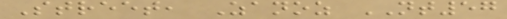Street, Zanoz NT57
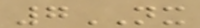7NX
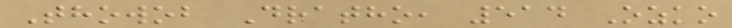Thowob Dratho, 514 Ozko
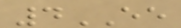4EE
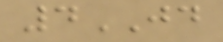4JD
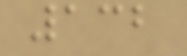132
